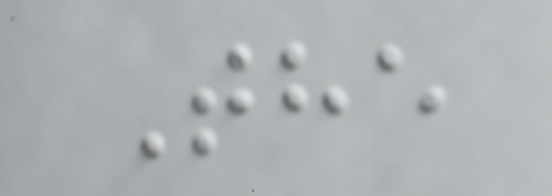The
